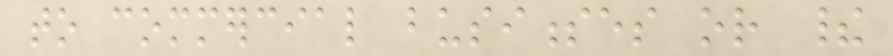to commercial businesses or their
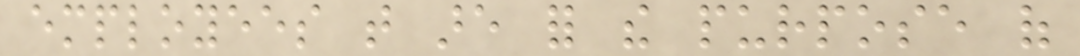employees that are for the purpose of
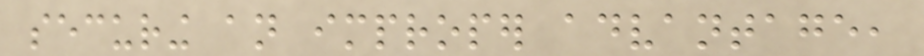securing an improper advantage,
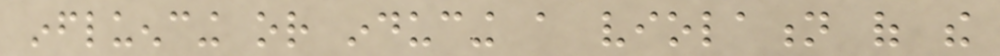influencing or inducing a violation of the
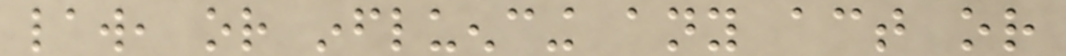law, or influencing any act or
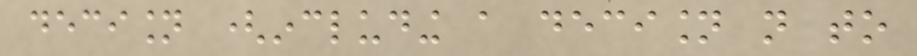decision (including a decision not to
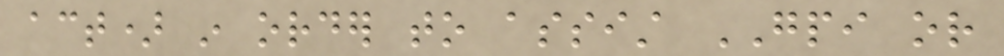act) in order to assist GPI or
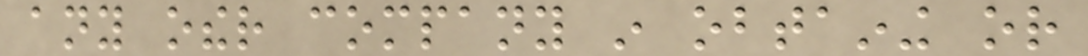any other company in obtaining or
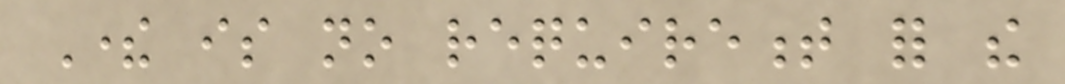There is no requirement for the
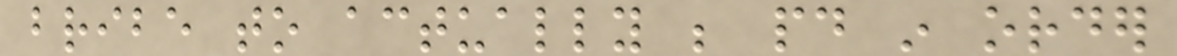bribe to actually be paid in order
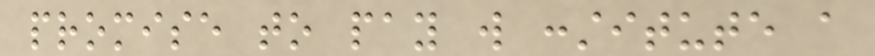promise to pay will constitute a
